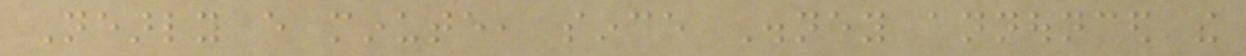Nearly every minute, since Disney announced the
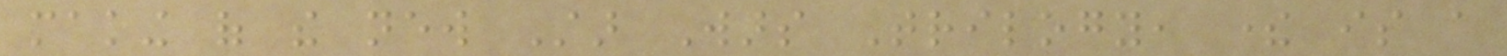making of the new Star Wars Trilogy, there is a
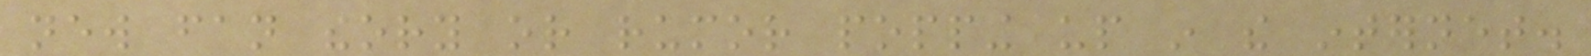new fan theory or rumor popping up in the internet.
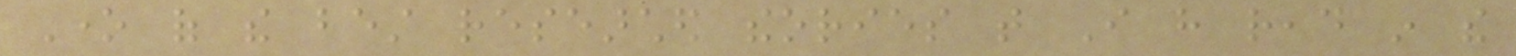One of the best researched theories that I have read in the
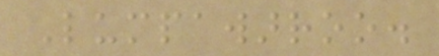Lumpawarroo.
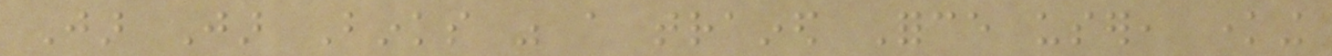Jar Jar Binks was a trained Force user, knowing
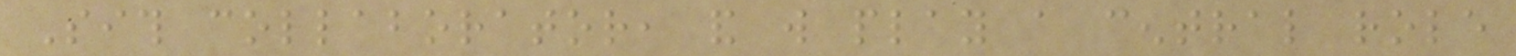Sith collaborator, and will play a central role
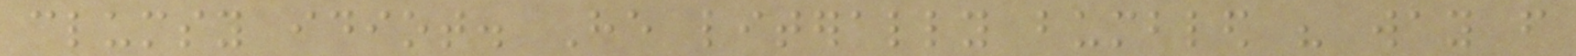clumsy idiot. He literally bumbled his way from
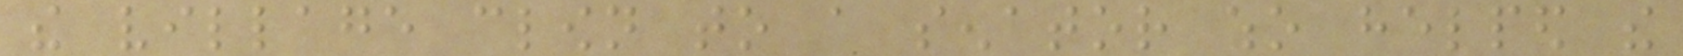the village clown to a senator who helped the
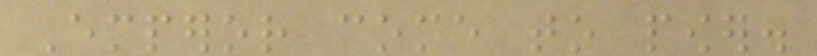Emperor come to power.
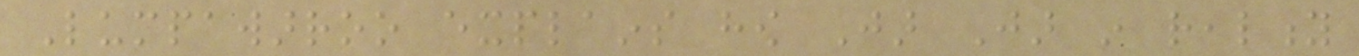Lumpawarroo explains how Jar Jar in reality
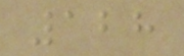128
